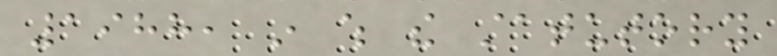1988, in which the statutory
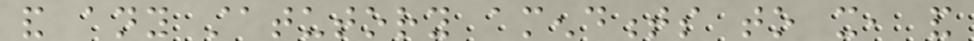and any statutory amendments to it, and
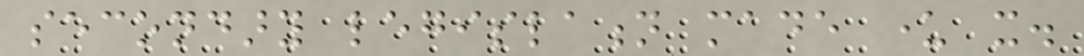secondary legislation made under it.
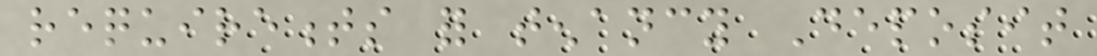requirements for tenancy Deposit
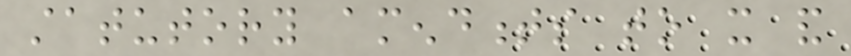statutory amendments to it and
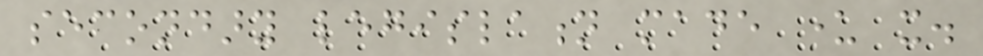secondary legislation made under it.
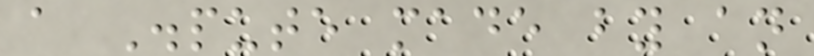a Dispute made by an
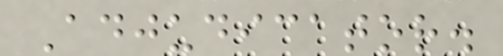Adjudicator.
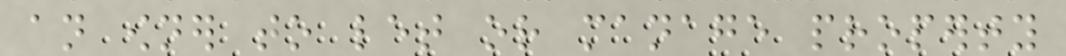an owner to let or manage property
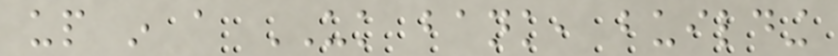up in a UK bank, building
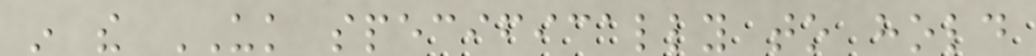in the UK specifically to hold
